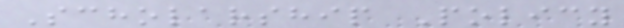Scholarship Policy
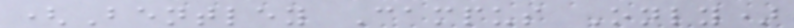(Bentley Campus Only)
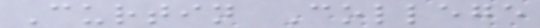Curtin College
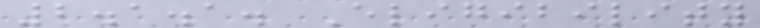2.1.1. Eligibility
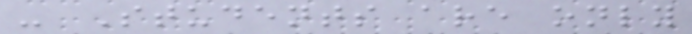- Students are only
